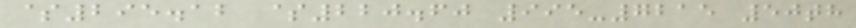$295.12 $220.60 995-7215 50th
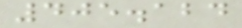405.124
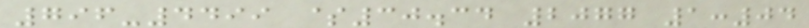796-4499 $30.34 2077 1:04
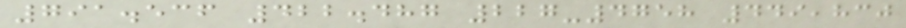791.536 422.487 227-4758 449,830
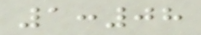1:08
